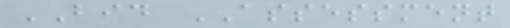BID ASSESSMENT
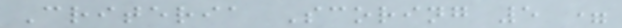Criteria Scoring 5 =
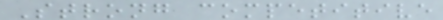Strong competitive
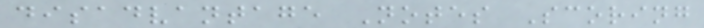disadvantage Notes Scoring
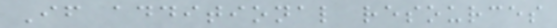If additional resources
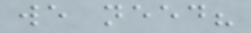we need?
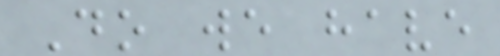Do we have
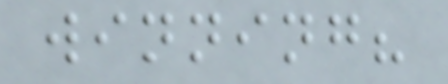winning?
